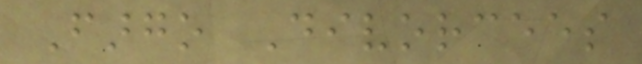Fargo Divorcees
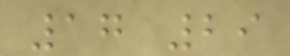17 29
